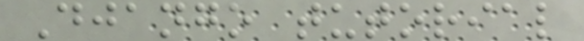Django tutorial
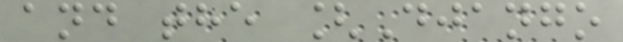and the [Django
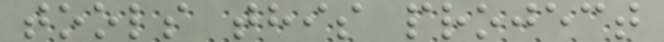tools this project
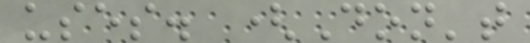uses. (Don't
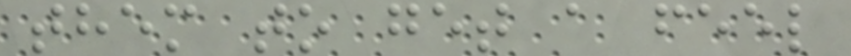them to get a feel
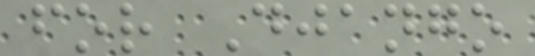for Django
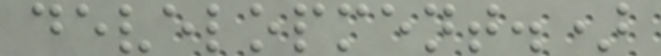development.)
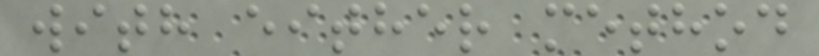with either method
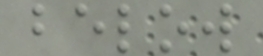below
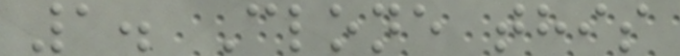1. Clone this
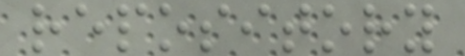repository
